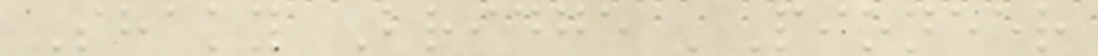Shaky Bridge 'Pioneer
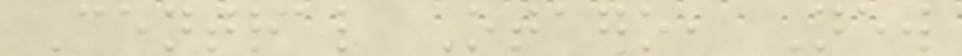Central Otago, New
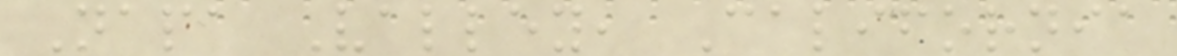Napa Valley, California
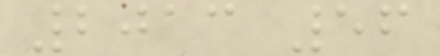2013 56
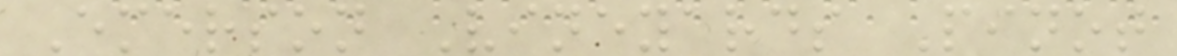Emerson Vineyards Pinot
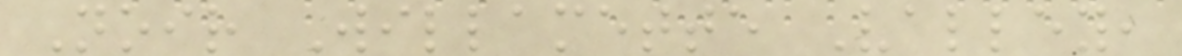Noir Willamette Valley,
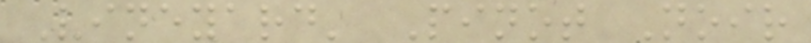Vineyard' Pinot Noir
